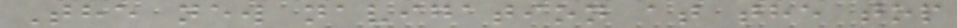The new navigation at the top
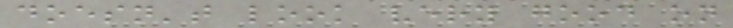doesn't look very good on
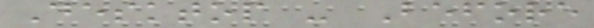Desktop - Before
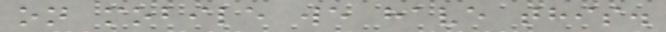on mobile we have this.
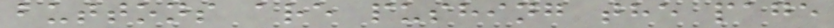buttons are pushing the page
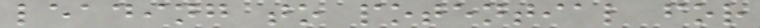leading to potential for
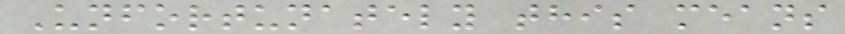Unfortunately this means
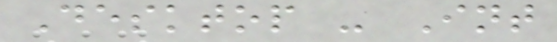Desktop - Int
